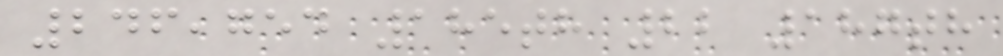246,754 185th 22 187th
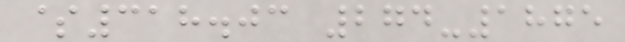$318.03 274-1875
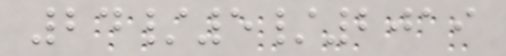24/5/2019
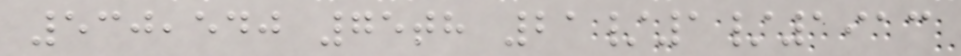530,540 75th 21/1/1913
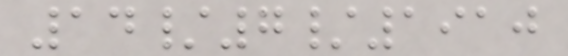14/7/1910
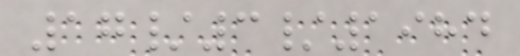17/3/1984
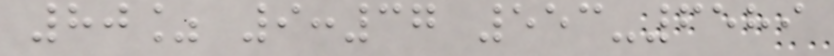80% 9:37 553-6589
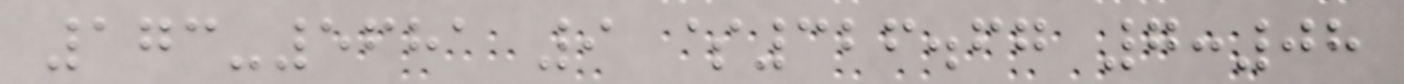173-5681 9 $326.67 7:08
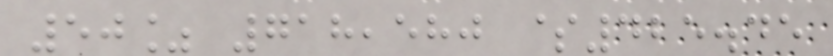50% 718,580 $425.45
